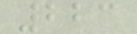223
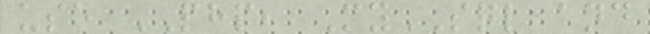use PHP, MySQL and
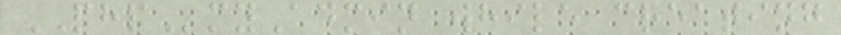PHPmyAdmin while creating
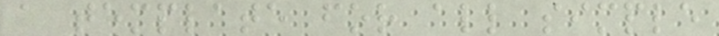a template for all simple
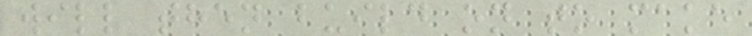will then build on to make
